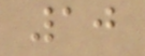10
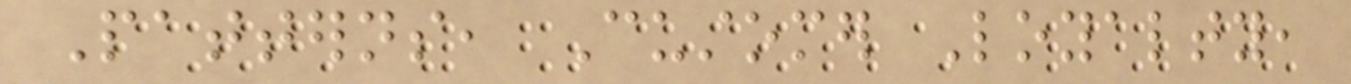Patterns, Customer Loyalty,
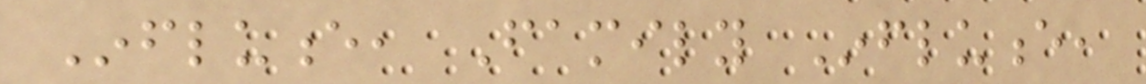Influence, Family Influence,
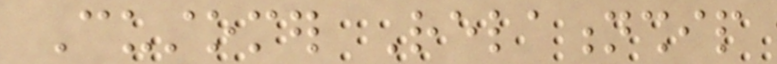Customer Relationship
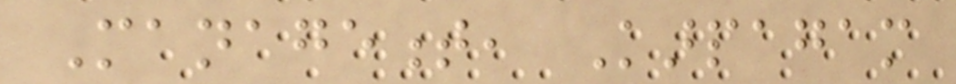Management, Karpagam
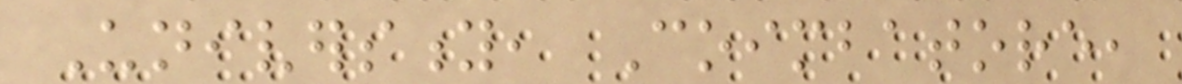University, Coimbatore,
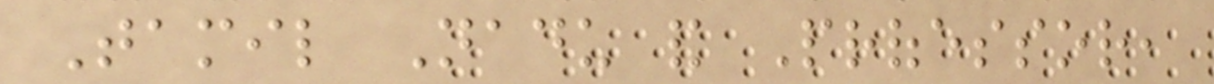Tamil Nadu and Professor,
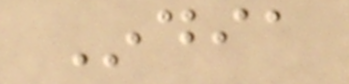India
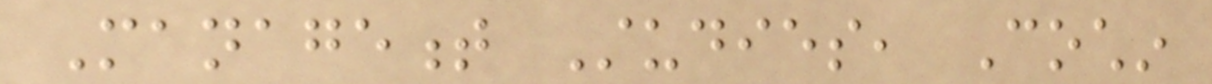Management Studies, Cochin
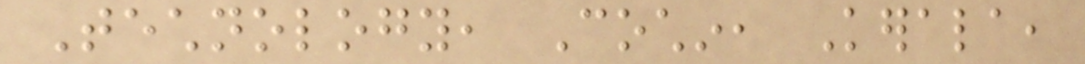Technology, Cochin, Kerala,
